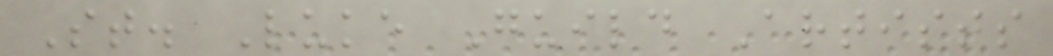St. Luke Guild Artists
